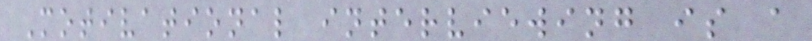Motivational interviewing is a
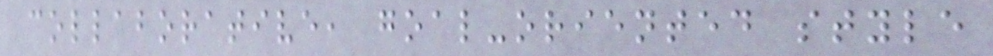collaborative, goal-oriented style
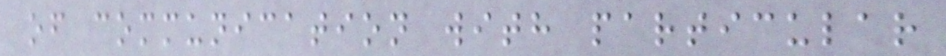of communication with particular
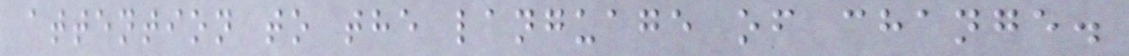attention to the language of change.
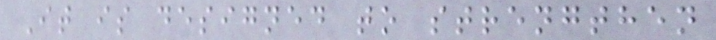It is designed to strengthen
